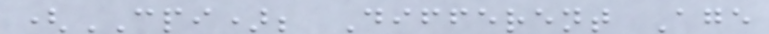(CPI); Different Age
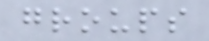groups
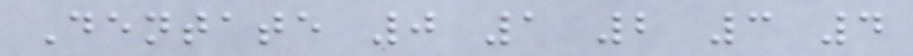Dentate 0 1 2 3 4
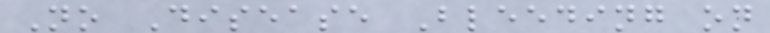No Disease Bleeding on
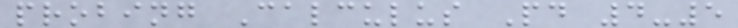probing Calculus Pd 4-5
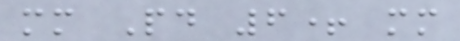mm Pd 6+ mm
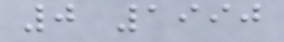0 1990
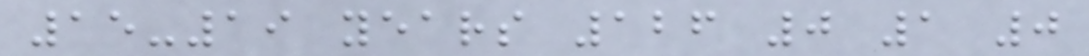15-19 years 126 0 1 0
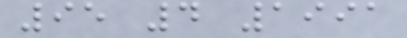95 4 1991
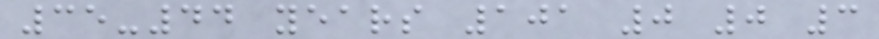35-44 years 101 0 0 3
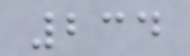234
